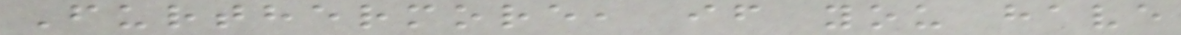Furthermore, if you have
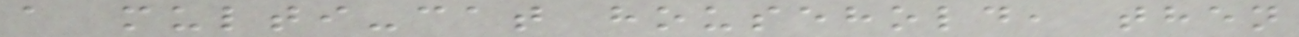a multi-cat household, then
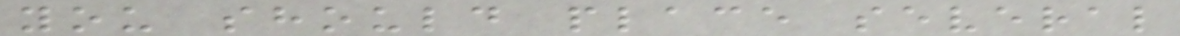you should place several
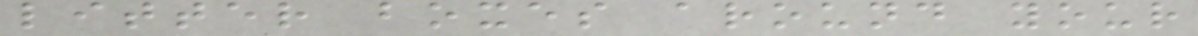litter boxes around your
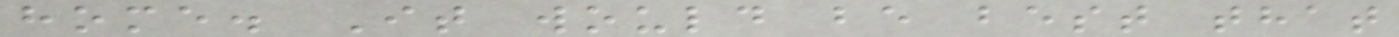home. It would be best that
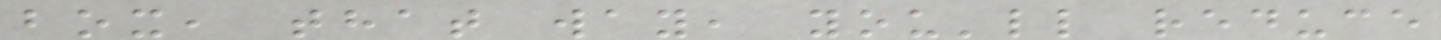box, that way, you'll reduce
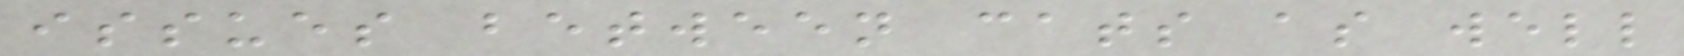issues between cats as well
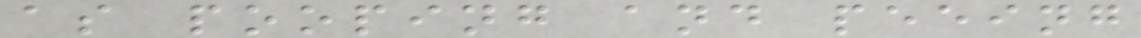as pooping and peeing
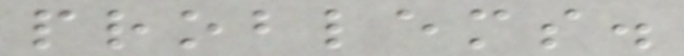problems.
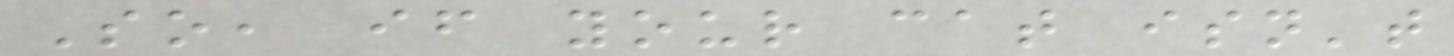So, if your cat isn't
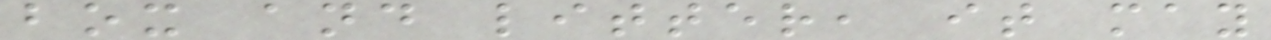box and litter, it may
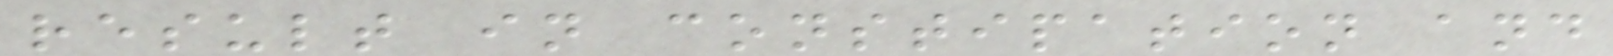result in constipation and
